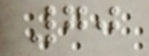70
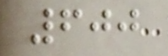600
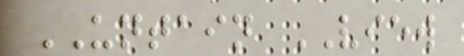UNTAIN VIEW
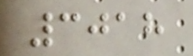3018
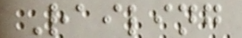Railing
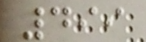499
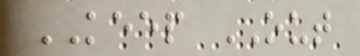KEEP OUT
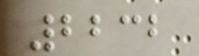2232
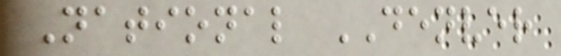National DENVER
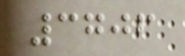3706
